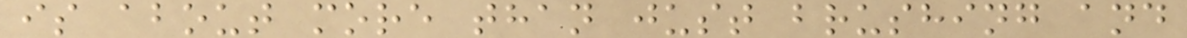is about more than just brushing and
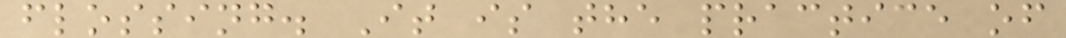flossing. It is the practice of
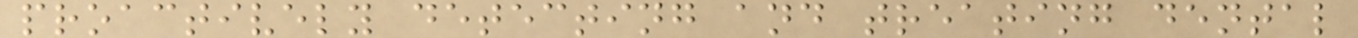proactively detecting and treating dental
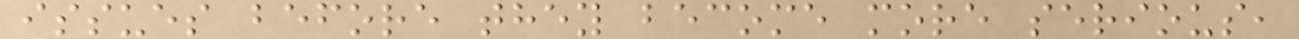issues before they become more serious,
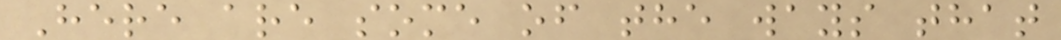Here are some of the ways that
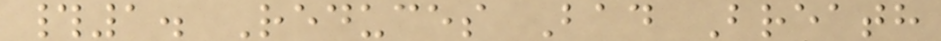#1. Reduces Bad Breath
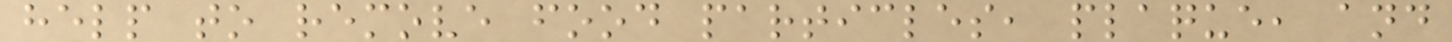help to remove food particles, plaque, and
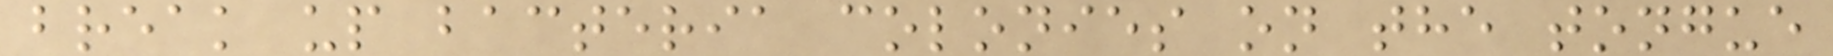break up bacteria colonies on the tongue
